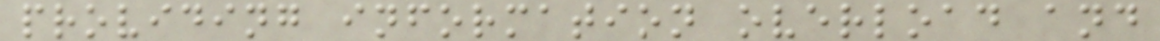providing information overload and
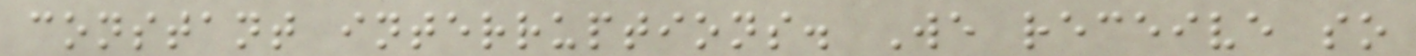constant interruptions. We receive so
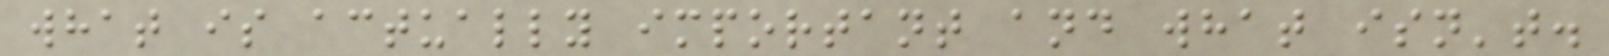what is actually important and what isn't.
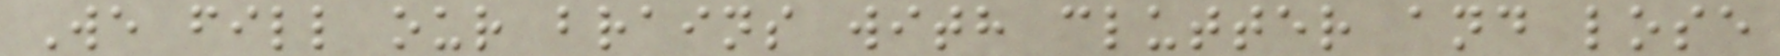We fill our brains with clutter and lose
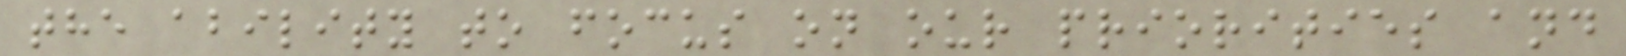the ability to focus on our priorities and
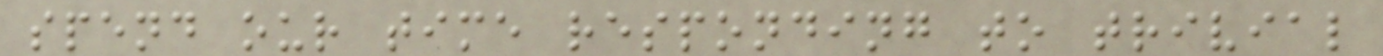spend our time responding to trivial
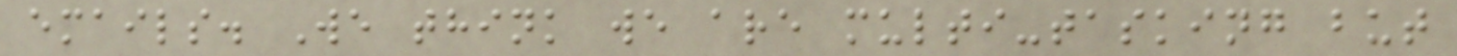emails. We think we are multi-tasking but
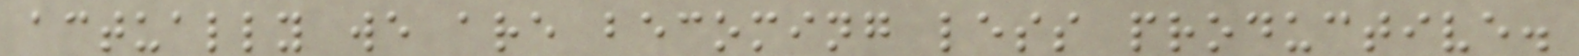actually we are becoming less productive.
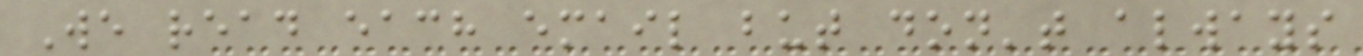We read each email but don't always
